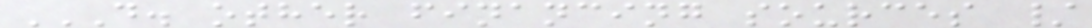D. OTHER FINANCING SOURCES /
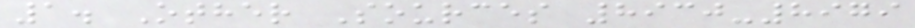1. Other Sources 8930-8979
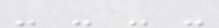- - - -
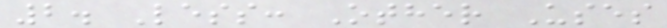2. Less: Other Uses
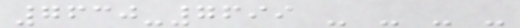7630-7699 - - - -
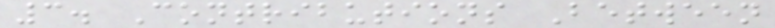3. Contributions Between
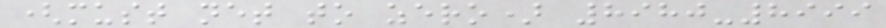(must net to zero) 8980-8999
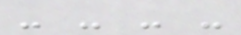- - - -
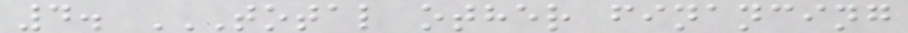4. TOTAL OTHER FINANCING
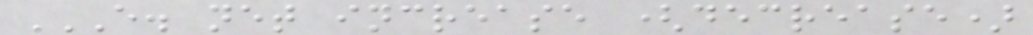E. NET INCREASE (DECREASE)
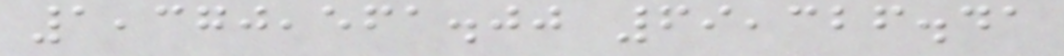1,370,561.00 69,326.41
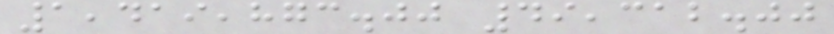1,419,873.00 49,312.00
